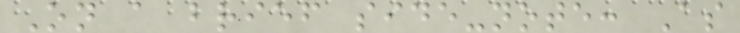On a brief side-note: As
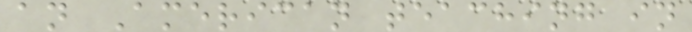an American teaching in
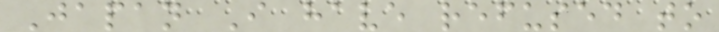Japan I have refused to
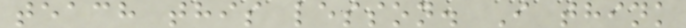teach this lesson. I think
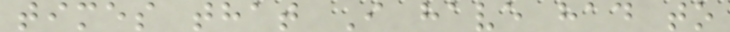times that I have had to
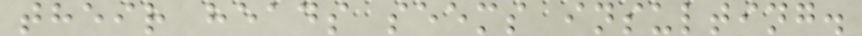their heads seems insulting.
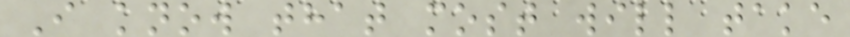I know that most will take
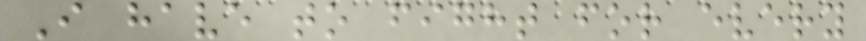I have to fight for every
